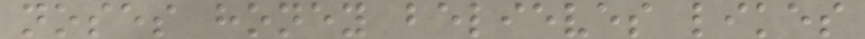noses honey believes likes
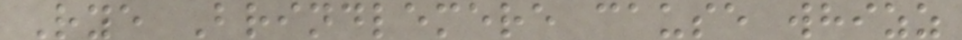Rye Brindlemere cause whizz
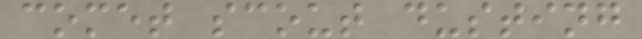comet scout dusting
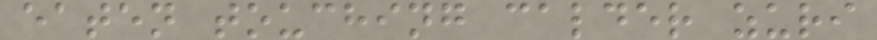eaten touching calder zuri
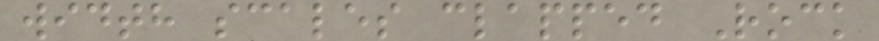width scales clapped Rock
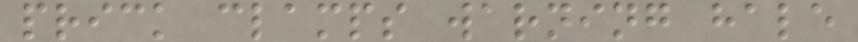prick clamps warning hale
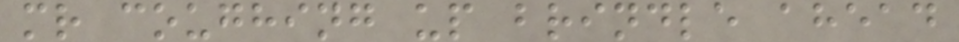mr coughing up brindle ahead
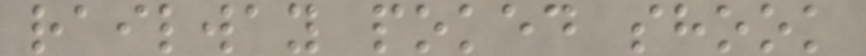railway poked shook
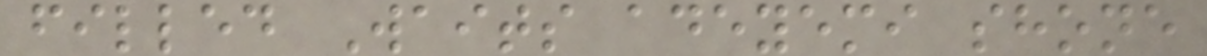filled Waits adeyemi shone
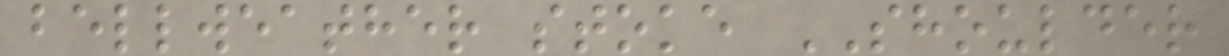bellweather stoke SHOULDER
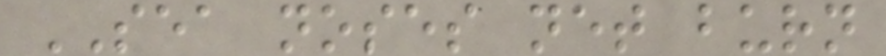SEA noses net burn
